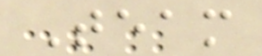Team
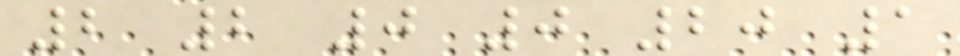2 2 0 0 20 1
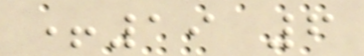+19 6
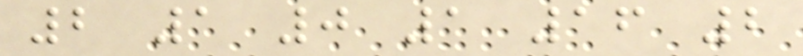2 1 0 1 16 2
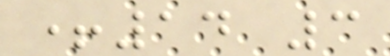+14 3
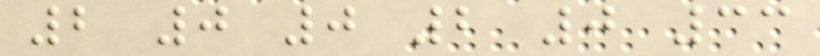2 0 0 2 0 33
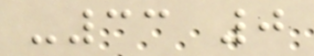-33 0
